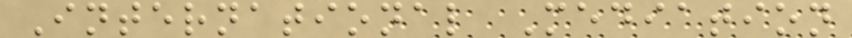International Mediation
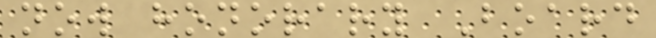now honorary Board
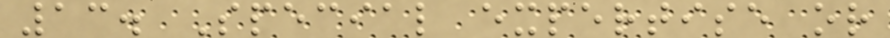13. Special expertise or
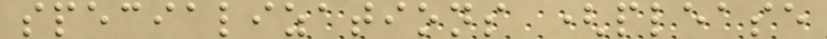specializations (please
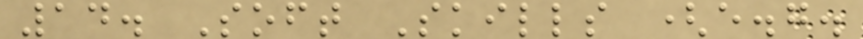14. Soft Skills (e.g.
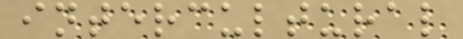intercultural
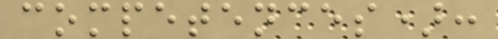competences):
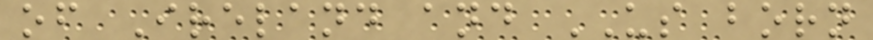of Ireland and US born
